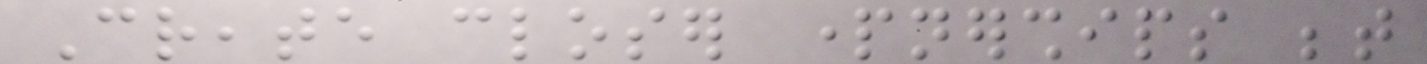Create closer partnerships between
